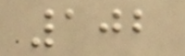102
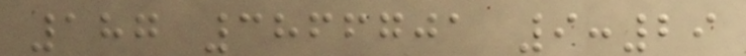187 3866701 9:29
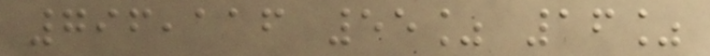796,116 55% 16%
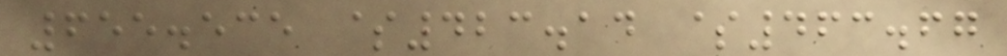655.535 $423.14 $463.67
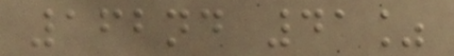162nd 41%
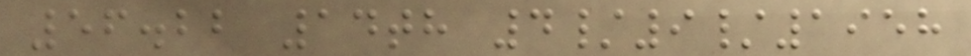56.22 14th 4/9/1958
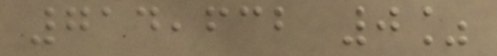714,632 0%
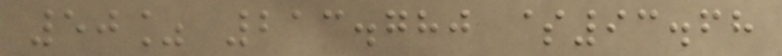50% 213.780 $93.68
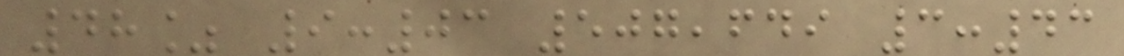48% 9:03 507,649 3:43
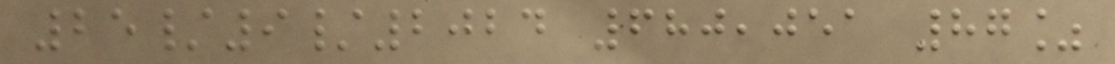25/9/2024 680,051 87%
